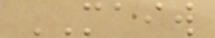MAIW
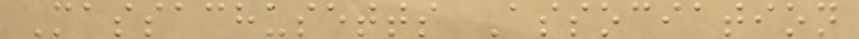Massachusetts Association
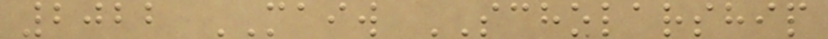2022 MAIW SCHOLARSHIP
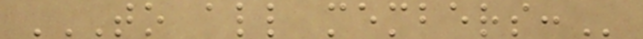TO ALL MEMBERS:
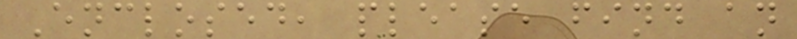Enclosed, please find an
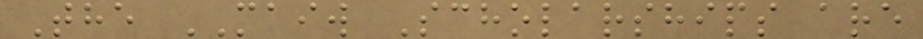The MAIW Scholarships are
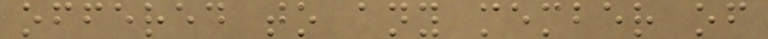offered to any member of
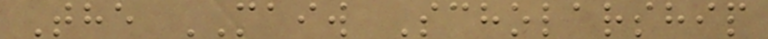The MAIW Scholarship
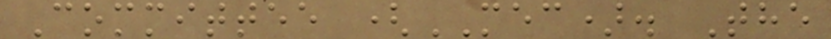Committee (MEC). The
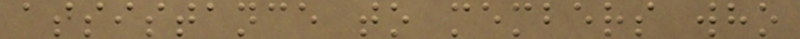assistance to members who
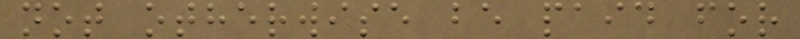not otherwise be paid for
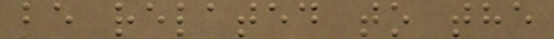be related to the
